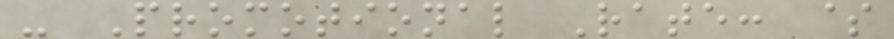- Promotional Rate: $
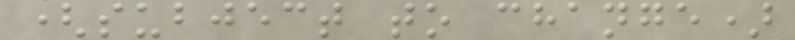(subject to change)
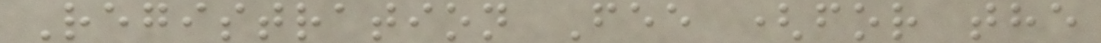Registration Fee (for the
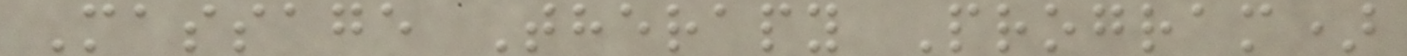Massage Therapy Program)
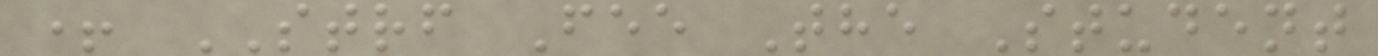+ STRF Fee The Student
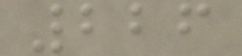226
